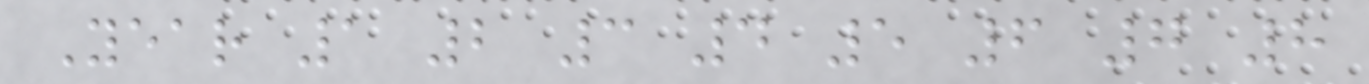Year 1 2 3 4 5 6 7 8
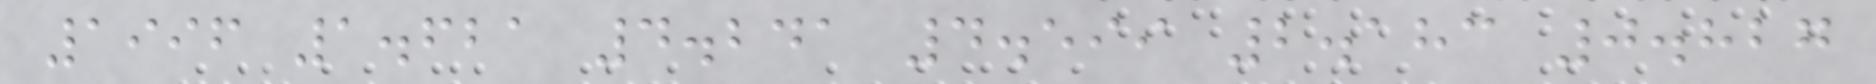1996 1.621 4.241 4.599 2.183 0.827
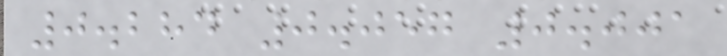0.284 0.057 0.001
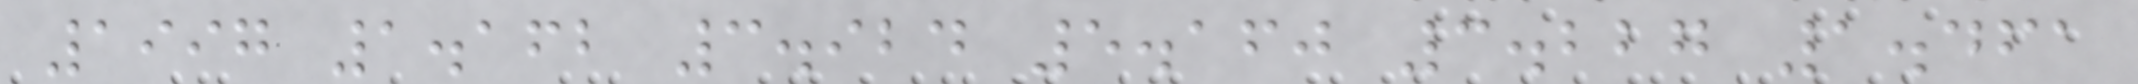1997 1.162 3.924 5.160 3.227 1.461
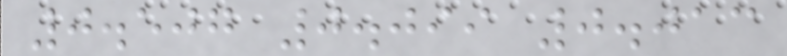0.507 0.099 0.013
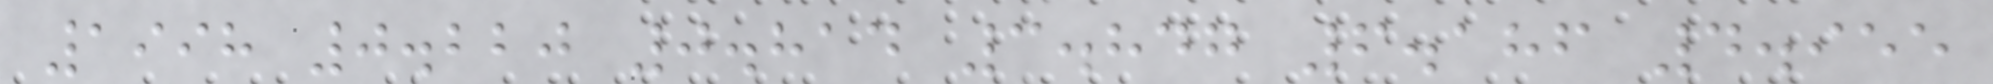1998 0.220 0.814 3.847 6.186 4.955
